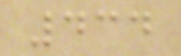434
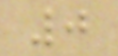0
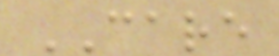CARE
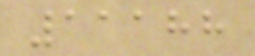11188
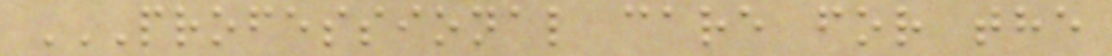PROFESSIONAL CARE FOR THE
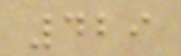429
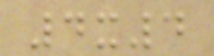4x4
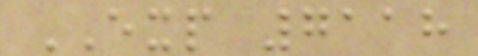EXP 7118
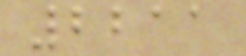2211
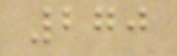270
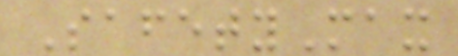SafetyMax
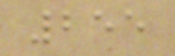255
